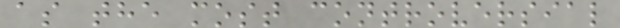as the most controversial
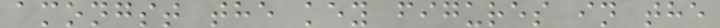amongst the key figures in the
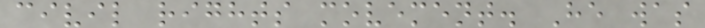civil rights movement. He was
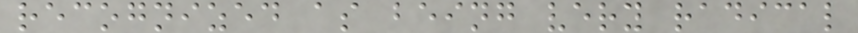recognized as being very radical
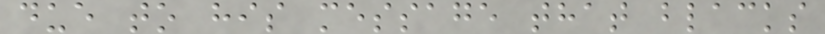due to his message that blacks
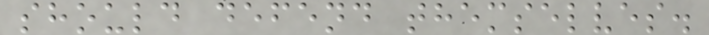should defend themselves.
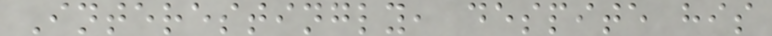Interestingly, despite his
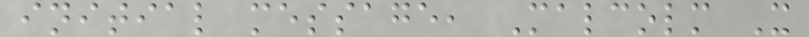initial message, Malcolm X
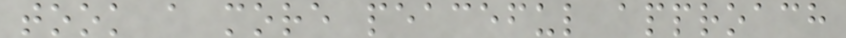took a more peaceful approach
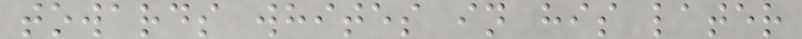towards whites in his later
